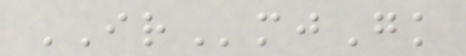IRmjGk
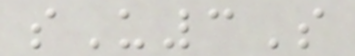sU3S
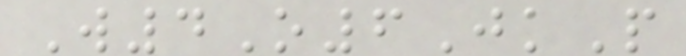W4O6JkP
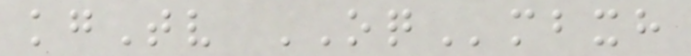kgTv OQmbxh
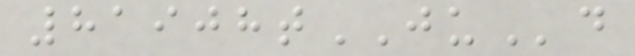81908tJUd
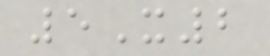5X2
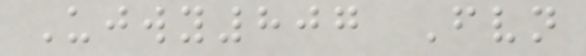Ujwy807 Fvn
